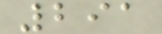291
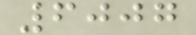6007
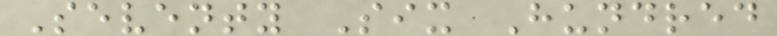Seventy Six Hundred
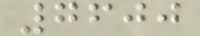7600
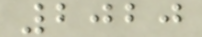2020
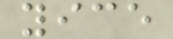yice
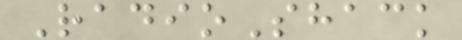RadioShack
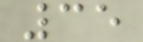35
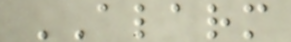ALARM
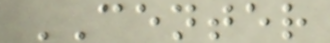CENTER
